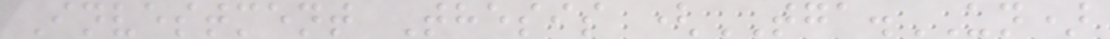Investment Thesis (TGA.UN)
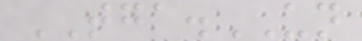TGA.UN
